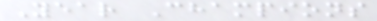Year Champions
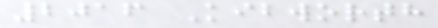2016 Kibworth
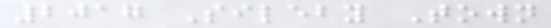2017 Sileby Town
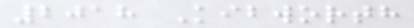2018 Kibworth
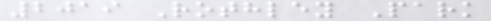2019 Rothley Park
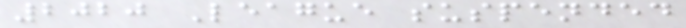2020 League suspended
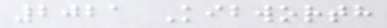2021 Kibworth
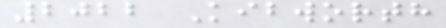2022 Kibworth
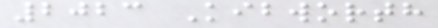2023 Kibworth
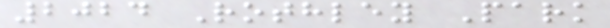2024 Rothley Park
